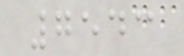7543
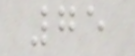75
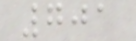701
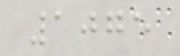1075
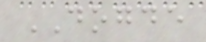DOGDE
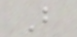B
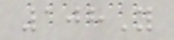108Y
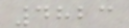4823
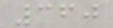360
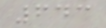643
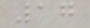17
